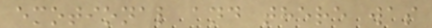emotional and there was
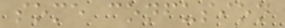some confusion
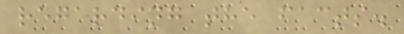regarding the facts.
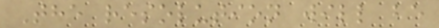The resolution will be
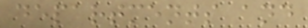departments and
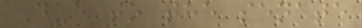Due to the senate
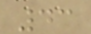43
